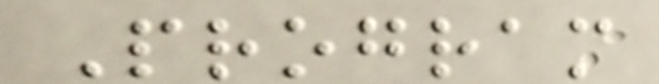Program
